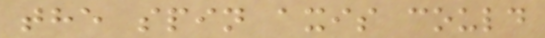the spin axis could
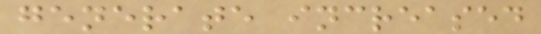generate increased
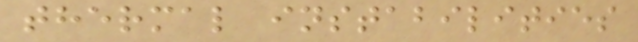thermal instabilities
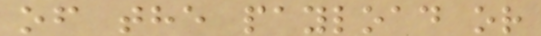of the payload or
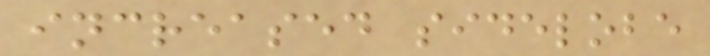increased sidelobe
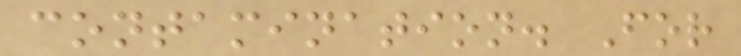contamination. For
